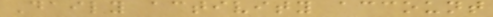Daily activity account
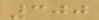300
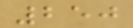250
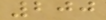200
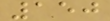150
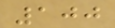100
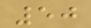50
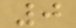0
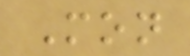Mon
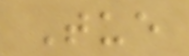Tue
